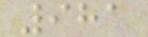981
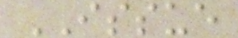ISSUE
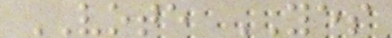VOTE YES
